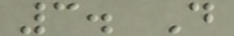3. D
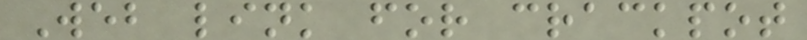Web link for crackpot
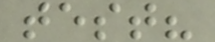test?
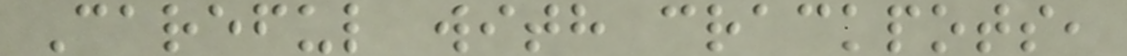Careful with crackpots,
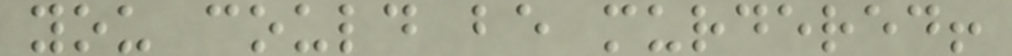you could be murdered!
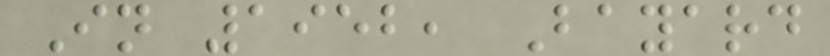In 1952, Bayard
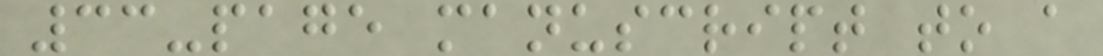33-page manuscript to a
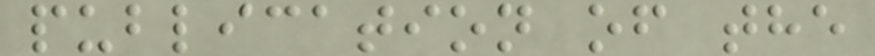publication of the
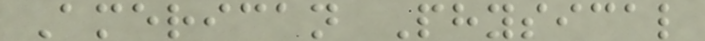American Physical
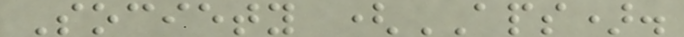Society (APS).
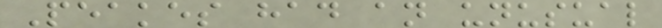Peakes had an unusual
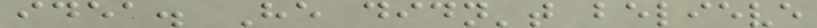idea. He didn't believe
